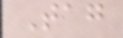Tag
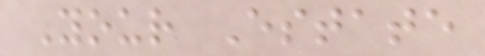Your Estate
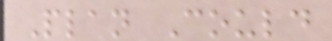Plan Could
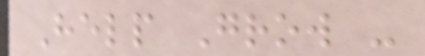Help Grow -
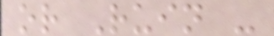or Ruin -
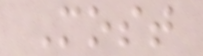Most
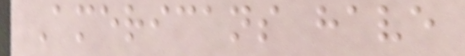Americans have
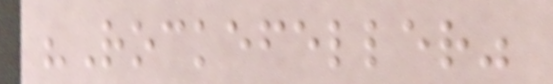"Rockefeller"
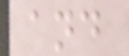and
